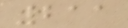211
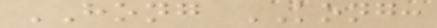HONG KONG:
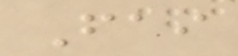Fai
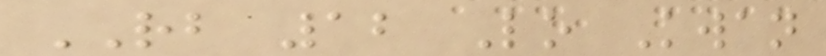RB 12 Lo Kwan
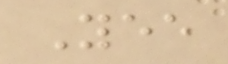Yee
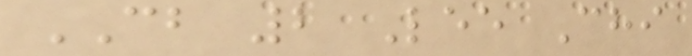CB 2 Lee Chi
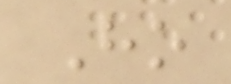Ho
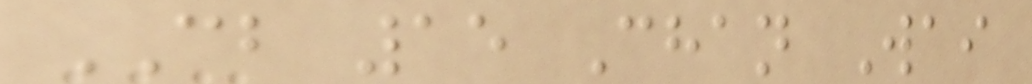CB 15 Chan Wai
